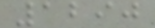1290
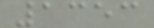1353
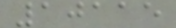10115
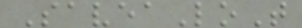SaveaLoT
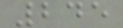245
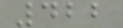422
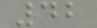42
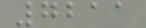7211
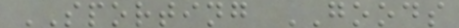SPORTING GOODS
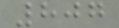807
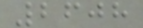2608
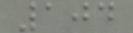104
